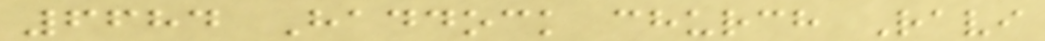6684 Haddock church Ravi
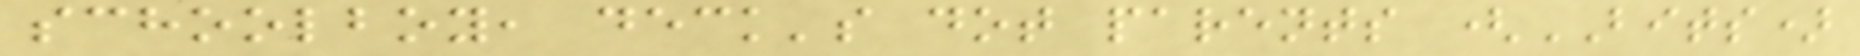schoolboy, deck's dot parents (BITS)
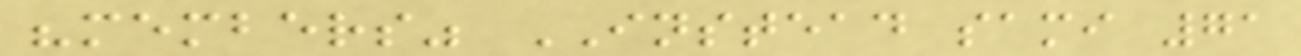"members" INSTEAD sami 71
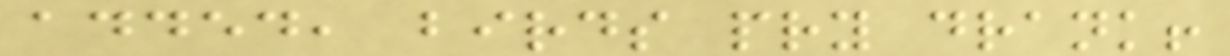added, birds pry drank!
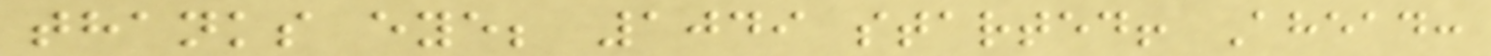thanks eye; 1049 started! Ahead:
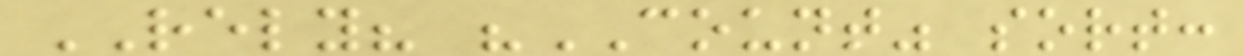RELY? "COUNT" sort:
